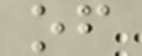of
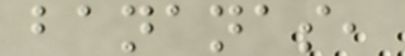bananas,
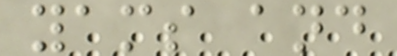yams and
